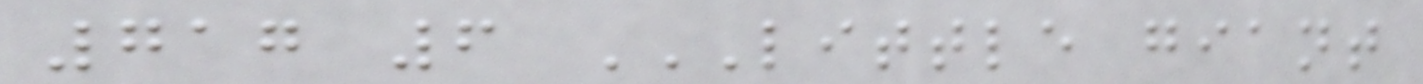717 6 LITTLE GIANT
